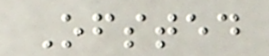Ofsted
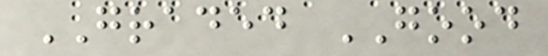GRADED GOOD
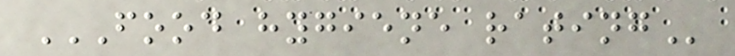FOOD HYGIENE RATING
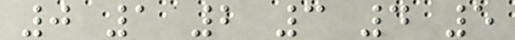0 1 2 3 4 5
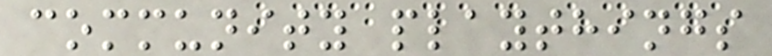community playthings
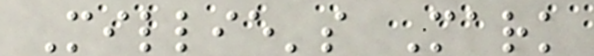Millie's Mark
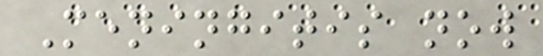Meningitis now
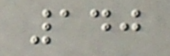140
